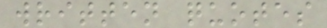written quotes
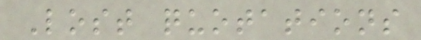Lost quotations
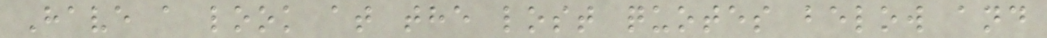Have a look at the lost quotes below and
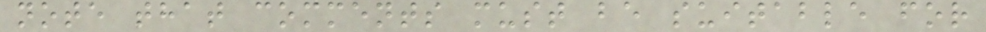note that comments must be suitable for
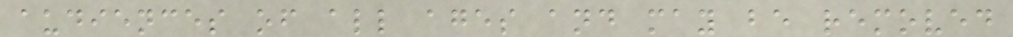audiences of all ages and may be removed
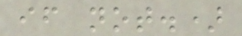if not.)
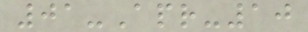01-Apr-10
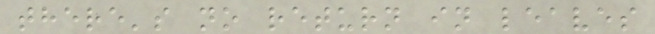there's no return in leaves
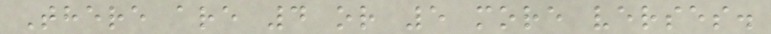There are 4 or 5 more verses.
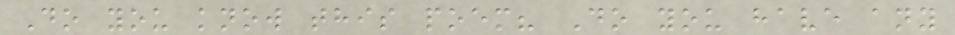Do you know this poem? Do you have any
